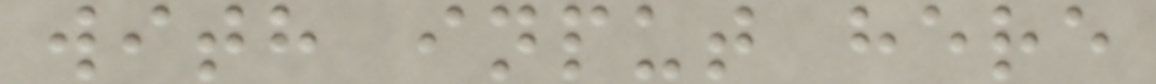with input here
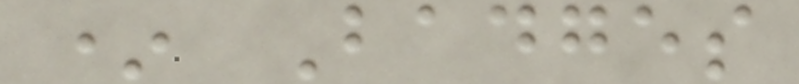* Badges
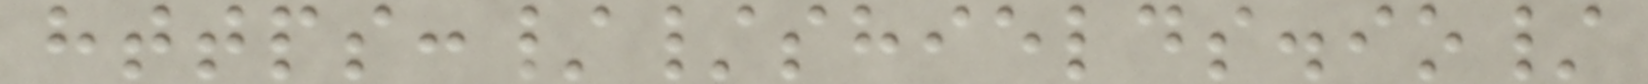https://shields.io/
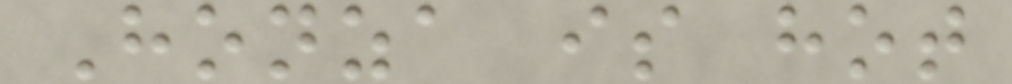Honza is hot
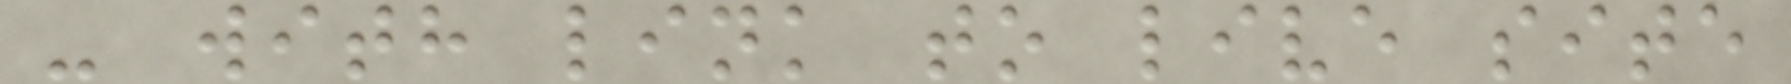- with link to live site
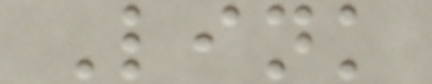Link
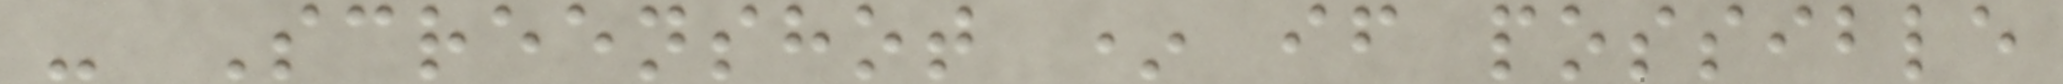- Screenshot * if possible
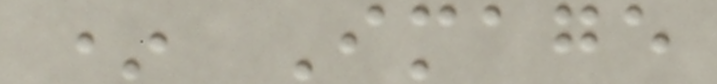* Image
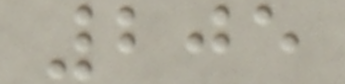205
